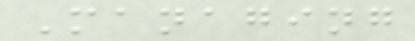Managing
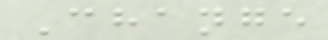Change
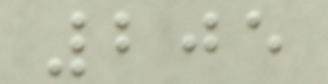205
